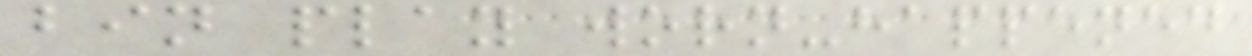bin play worn-happened
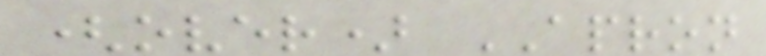(over) APRON
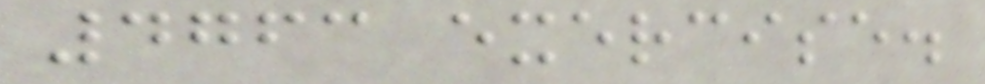4763 exercise.
